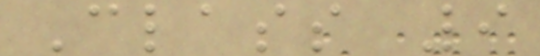Class 9
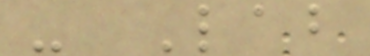- Lab
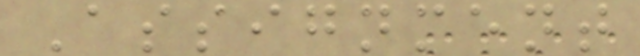Assignment
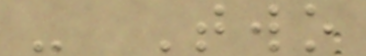- Two
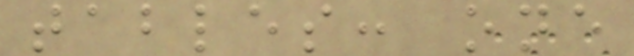tables: one
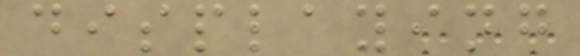displaying
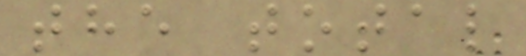the total
